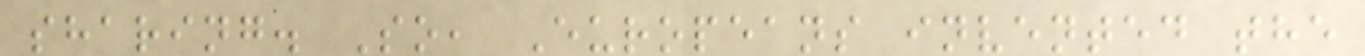sharing. So, Europeans invented the
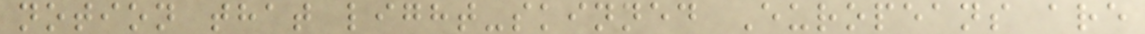notion that light-skinned Europeans are
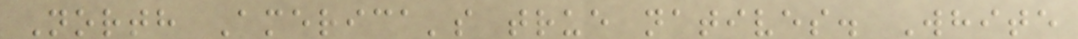North America's true natives. White
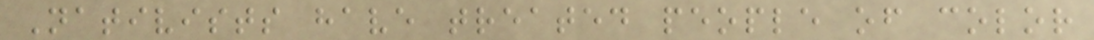Nativists have treated people of color
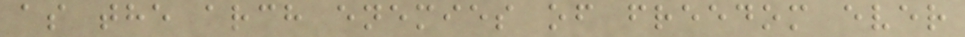as the arch enemies of freedom ever
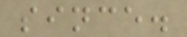since.
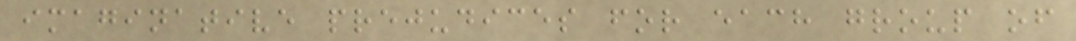imaginative prejudices for each group of
